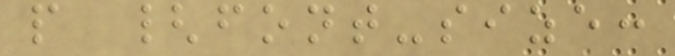p {font-size:
